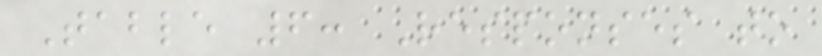Table 6: Responses to
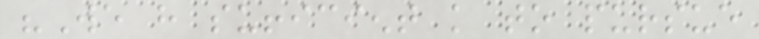"We have sufficient knowledge to pursue
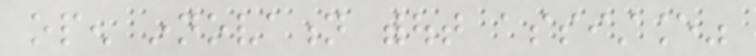open innovation without assistance"
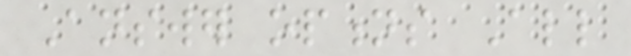Answer options All
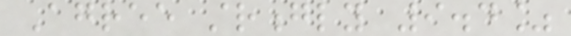Agree strongly 9.4%
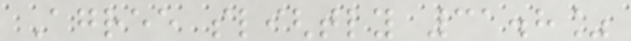Agree slightly 31.8%
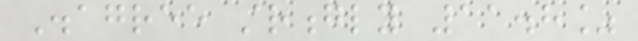Disagree strongly 11.8%
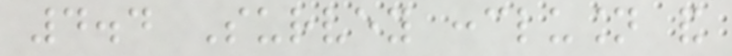4.4 Survey conclusion and
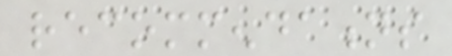recommendations
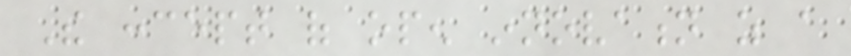The concept of open innovation as a
